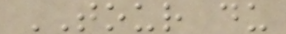TOUR du
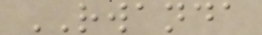RWANDA
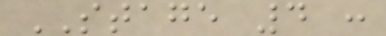STAGE 4 :
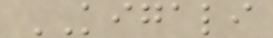KIGALI
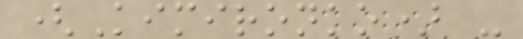(Kimironko) -
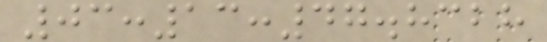03:13:47.8328
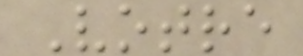Votre
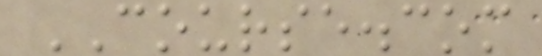COURSE.com
